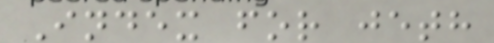Index for jeth
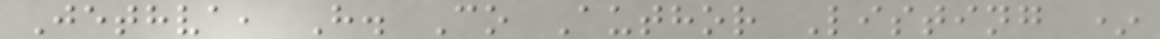Jethva, H. Co Author Listing *
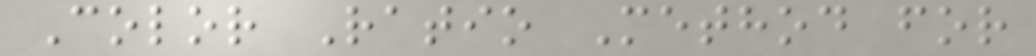Color Ratio Method for
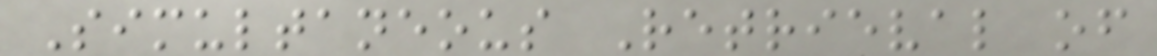Simultaneous Retrieval of
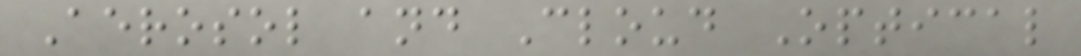Aerosol and Cloud Optical
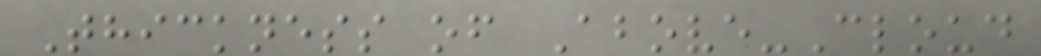Thickness of Above-Cloud
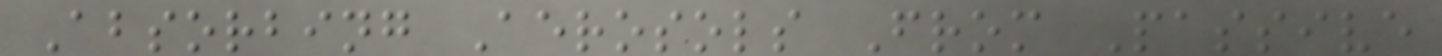Absorbing Aerosols From Passive
